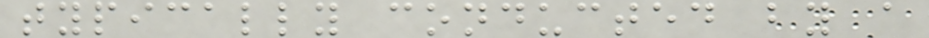typically conducted by a
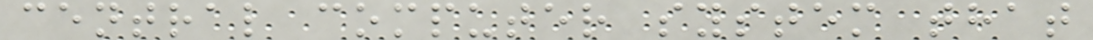central computer system that
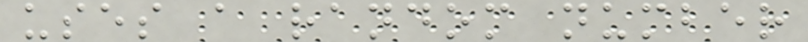uses a random number
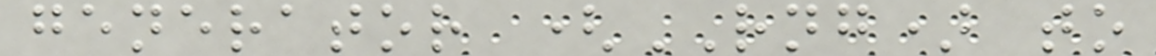generator (RNG) to
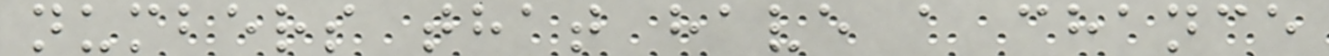numbers that have a chance
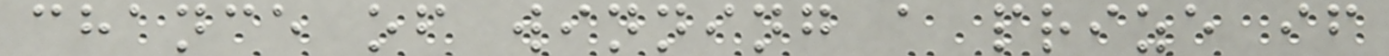chance of winning a prize if
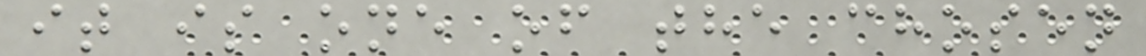it is one of the chosen
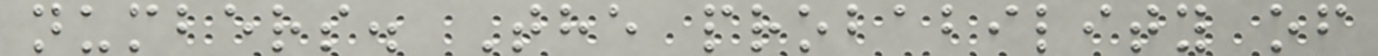numbers. The probability of
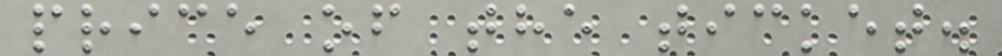price of the ticket.
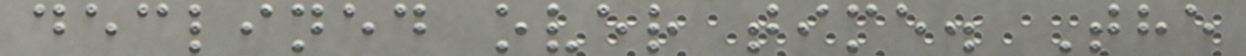declined over time. The
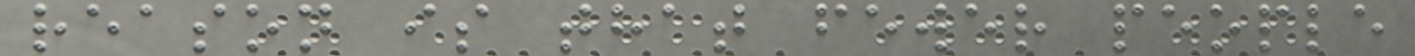reason is that fewer people
